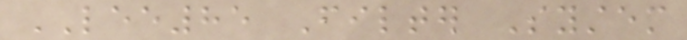LEE85 Filter System
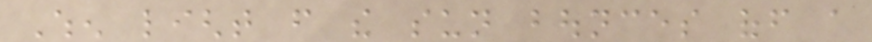When light from the sun bounces off a
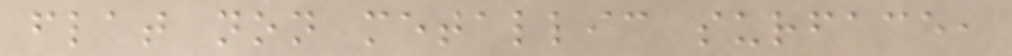flat non metallic surface,
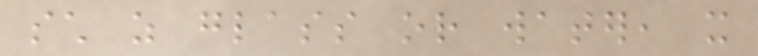such as glass or water, it
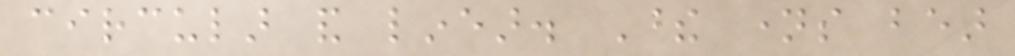circular and linear. These names bear
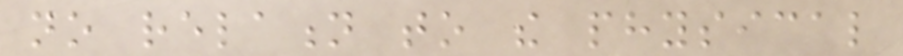no relation to the physical
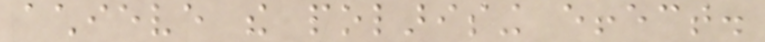achieve the polarising effect.
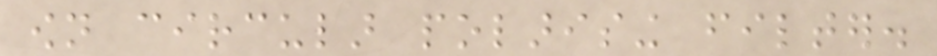own circular polarising filter.
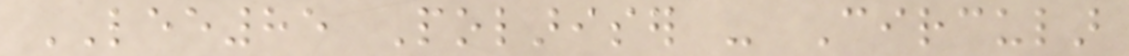LEE85 Polariser - Circular
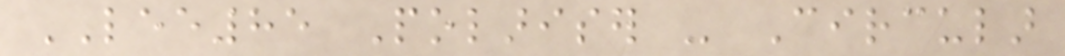LEE85 Polariser - Circular
